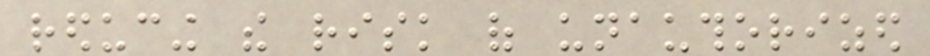reducing the risk of unauthorized
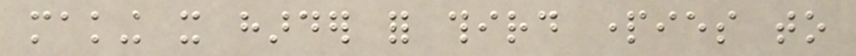making it harder for third parties to
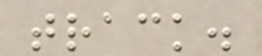track.
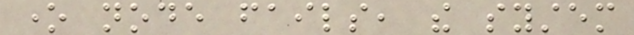one node fails, the system
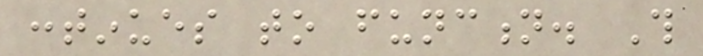continues to function. This
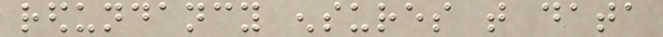redundancy ensures that data
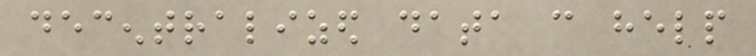decentralized data can help
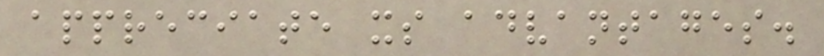appreciate its advantages.
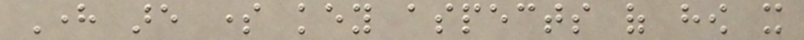Here are some key aspects of how it
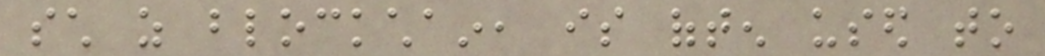such as blockchain, is often used to
